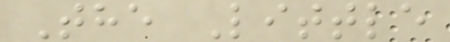The Little
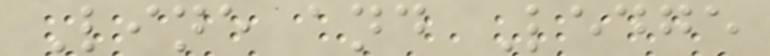Line and Ledge
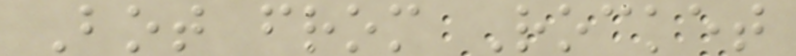Bot from Rocket
